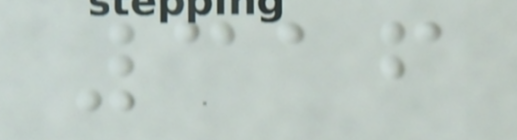316
